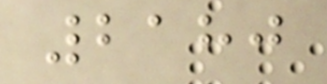2180
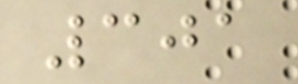301
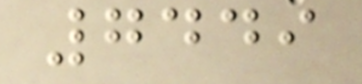7449
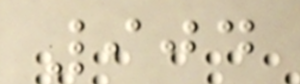904
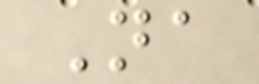Na
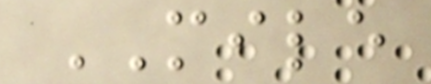MILE
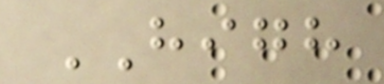HIGH
